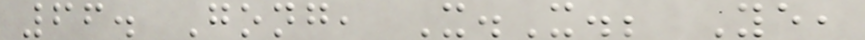66. Gong, X.X.; Ye,
